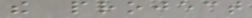the project
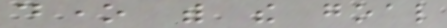done with the goal
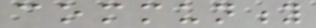community
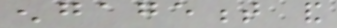engagement and
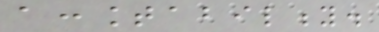accountability.
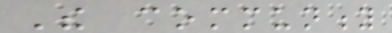The community
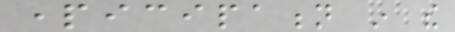participation in the
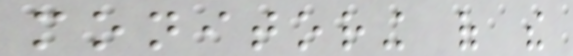monitoring of the
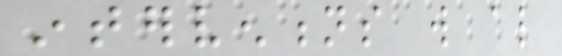interventions will also
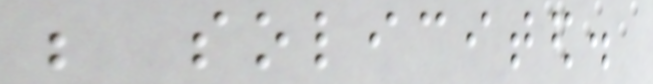be solicited.
